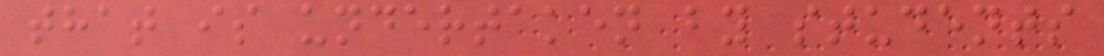that is undertaken by students
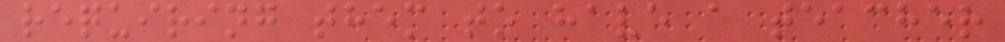requiring them to have a teacher
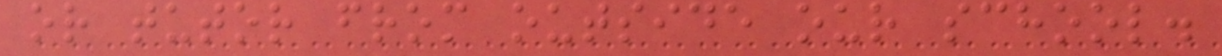or tutor from outside our school.
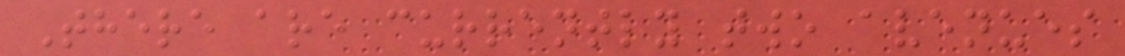There are currently two avenues
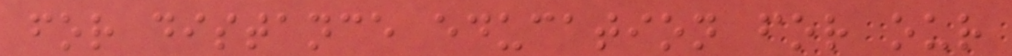for distance education for our
